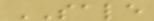SALE
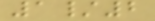1/2
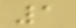1
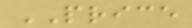PRICE
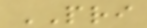PRI
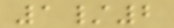1/2
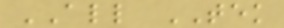ALL TEK
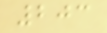203
